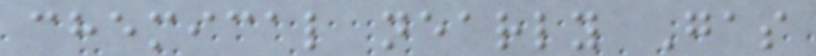chemical nearly Gas
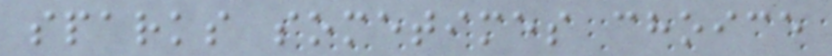sparks sometimes choice
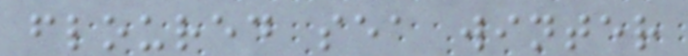floured sea winter
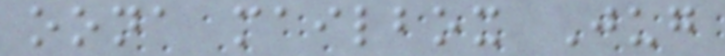oona mailbox Jug
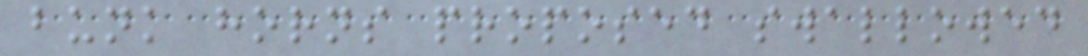bunk horns proposed swallowed
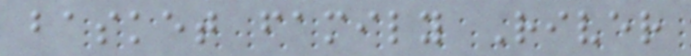basket family River
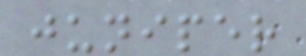juniper
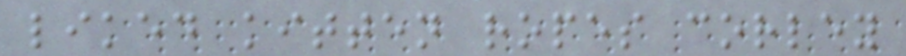liked kitten ropes corley
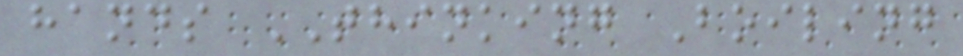hands THINKING Boiling
